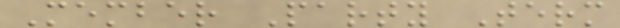Member Party Term
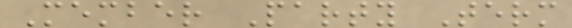Member Party Term
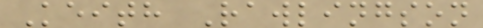Keith Rawlingson
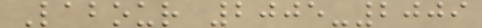Labour 2005-2009
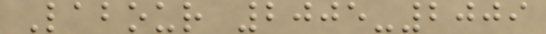Labour 2005-2009
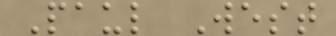Paul West
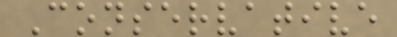Conservative
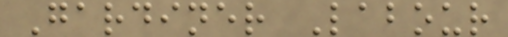Gardiner Labour
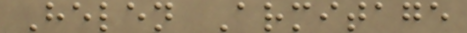Helen Armitage
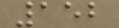152
